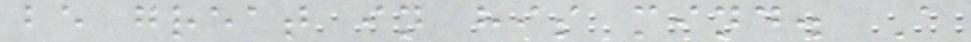be great in his mind. A
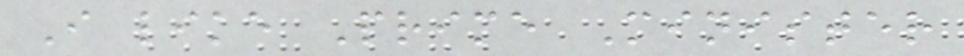I like Prime Minister
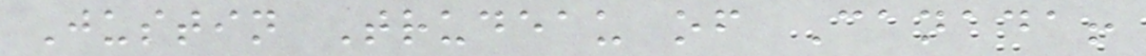Justin Trudeau of Canada!
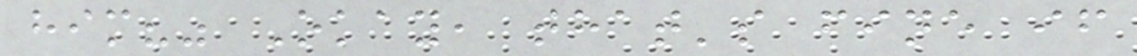him?" Okay, that's fine if
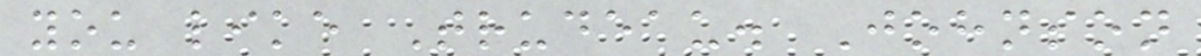you like Trudeau. Johnson
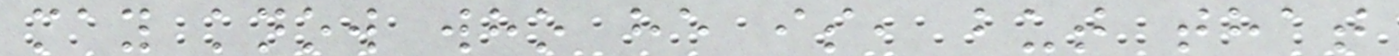may know who he is, but that
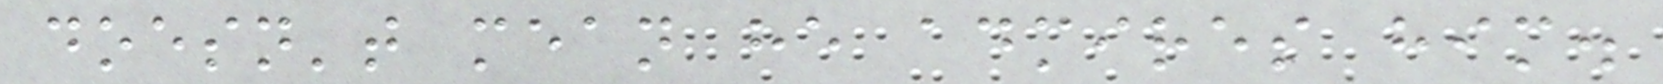doesn't mean he admires him.
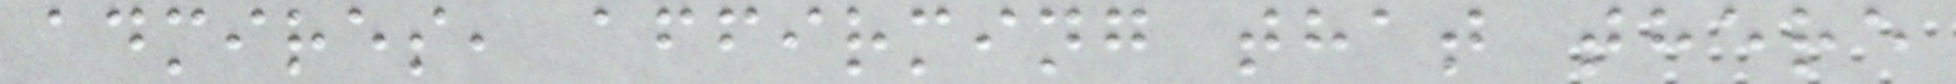admires, affirming that there
